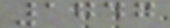1747
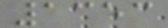1353
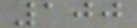100
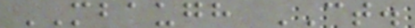MBAUGH CT.
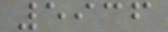5936
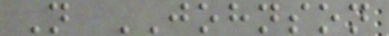N JOHNSON
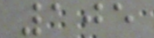105
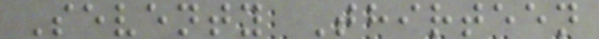Seventy Thirteen
